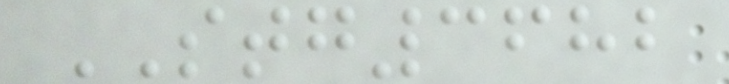STG3682
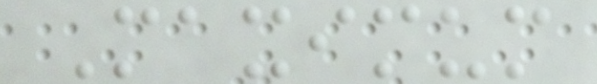Maximum
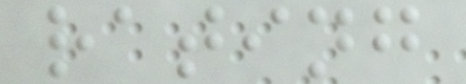rating
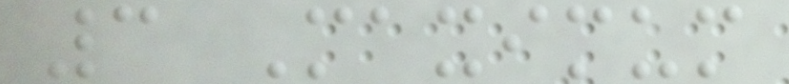3 Maximum
